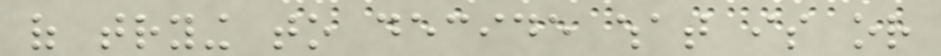of trying to decide what is or
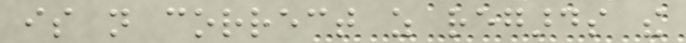is not correct as regards the
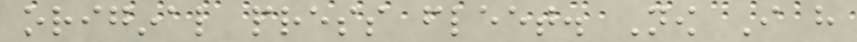original press fleet. Now I have
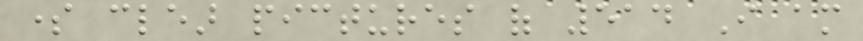some clear pictures of 514 I am
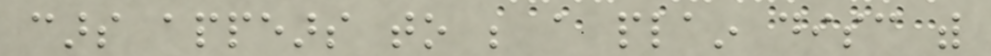cars appears to be a plain disc with
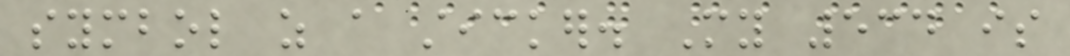symbol as a sticker. My 534 is
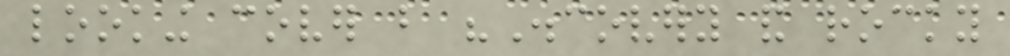looking cover but "Discovery and rocky
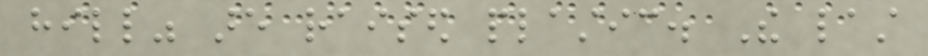hill" are raised plastic. The last
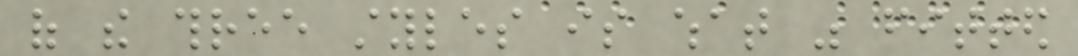of the three styles is what was fitted
